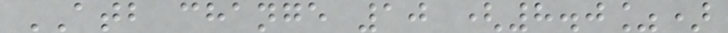ATB change 10 (8.0%)
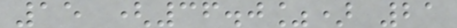15 (36.0%) 21
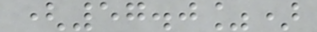(57.0%)
